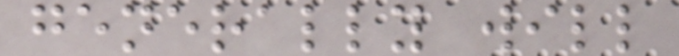generally will
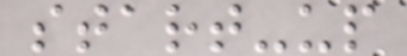start-up
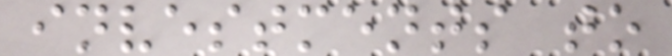investments to
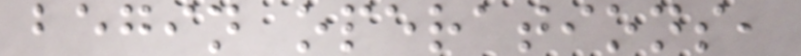begin operations,
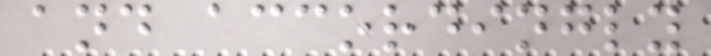and accordingly
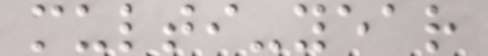multi-year
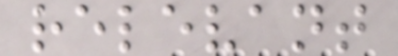relevant
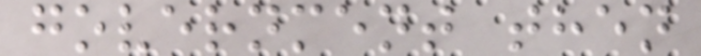government then
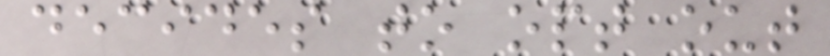decides to opt out
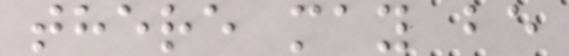there may be
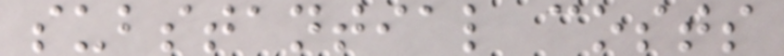substantial costs
